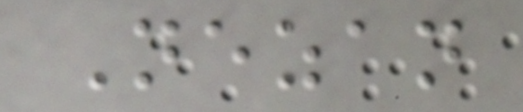Nezan
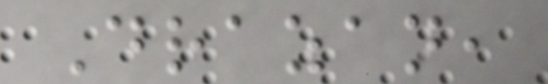Drazan,
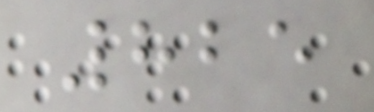825
